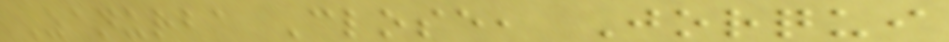Zanurba Close, Jorqui
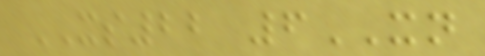XS22 6XN
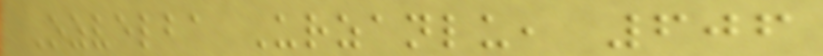Ozvelba Urzanlu, 606
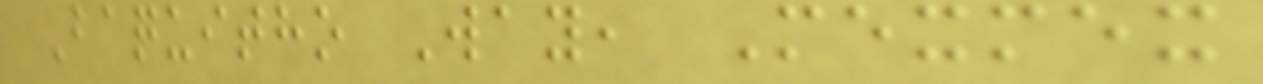Baquitho Way, Mexmex
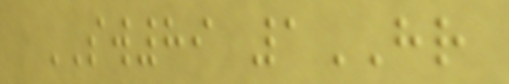SW89 1HR
